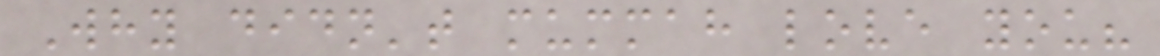Why didn't mummah love you?
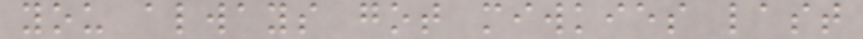you always got miwkies last
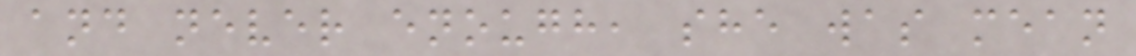and never enough, she was mean
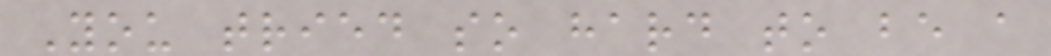You tried so hard to be a
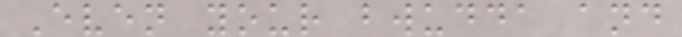Even your bwudda and
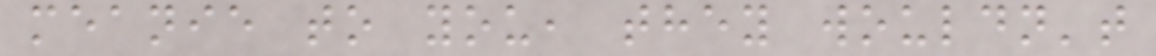meanie to you, they wouldn't
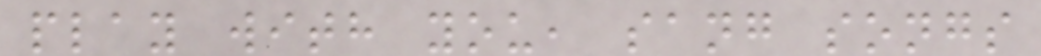play with you, sang songs
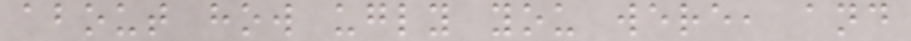about how ugly you were, and
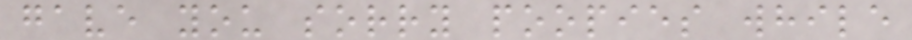gave you sorry poopies while
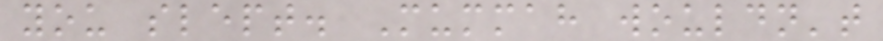you slept. Mummah wouldn't
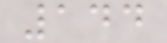144
